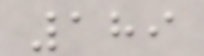189
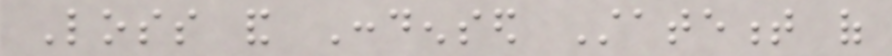Loss and Condensed Statement of
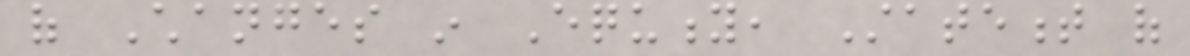of Changes in Equity, Statement of
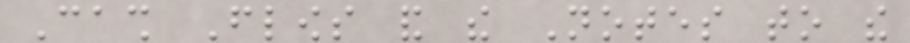Cash Flows and the Notes to the
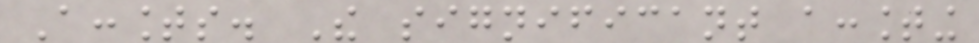Accounts. The significant accounting
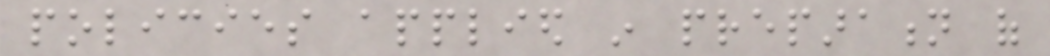policies applied in preparation of
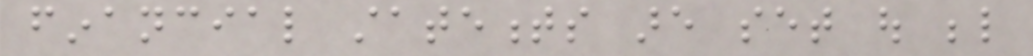financial statements are set out below
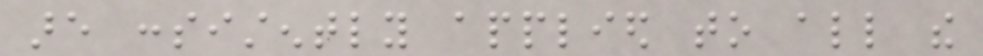are consistently applied to all the
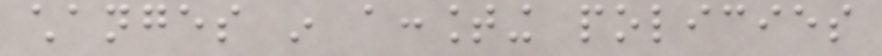changes in accounting policies
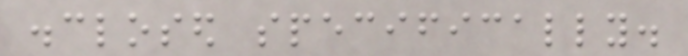disclosed specifically.
